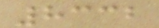8332
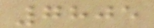7805
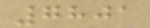7801
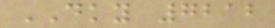DKY 7212
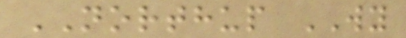NORTHUP WY
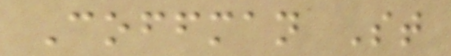Coffman St
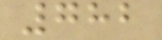782
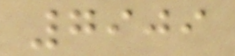7909
